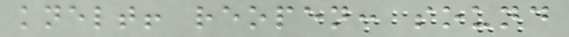knelt! reopen: sound
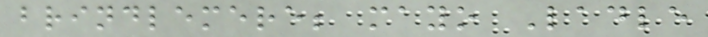brindlemere; mayo Ladle
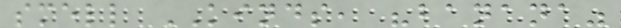smell KINDS, "banana"
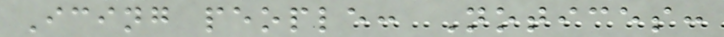Icing people: Notices:
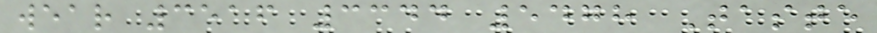wear 3516 3344 5478 Taste
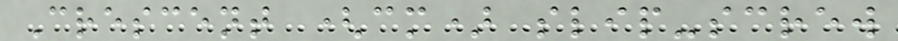Crescent (cm) slip-screw
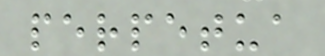perpetua
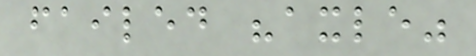failed "axle"
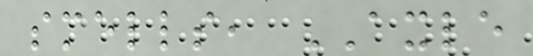smells, AXLE
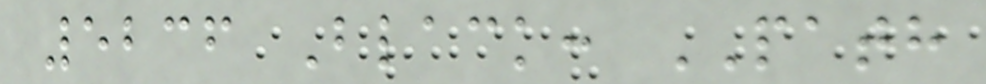5236 Black: PATH
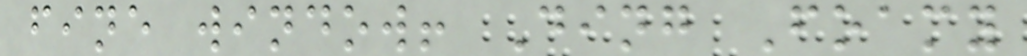fine window! Ding Foamy
